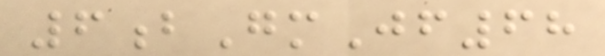6bGmJf68
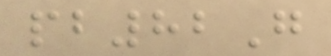pb82G
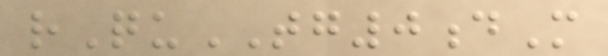rQuTG0dM
